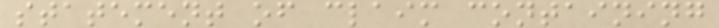statement of claim containing
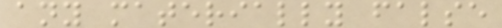any materially false
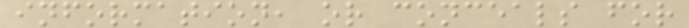information, or conceals for
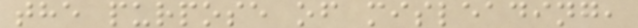the purpose of misleading,
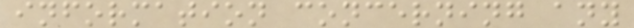information concerning any
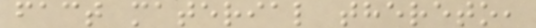fact material thereto,
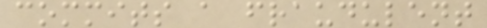commits a fraudulent
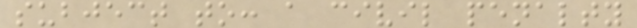subject to: a civil penalty
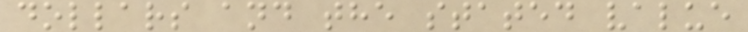dollars and the stated value
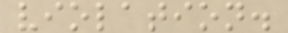violation.
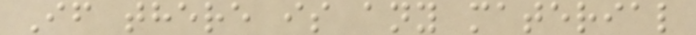If there is any material
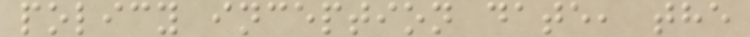policy inception date, the
